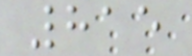815
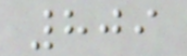809
